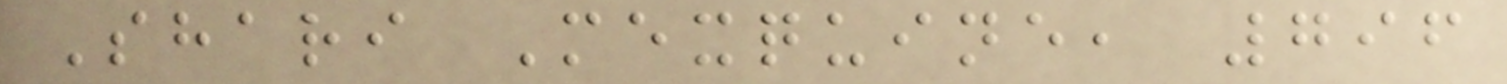Shari Mexquine, 796
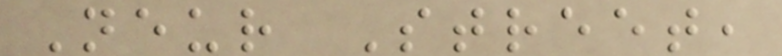Neur Street,
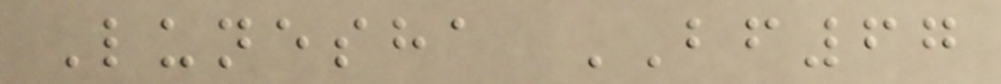Lunesha BF67
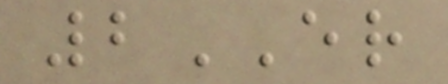2ER
